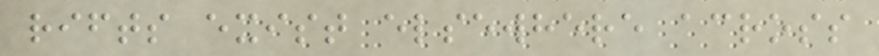rifts exist elsewhere across
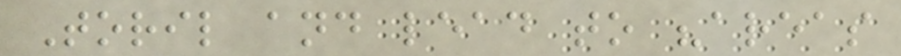Toril and lead to "areas
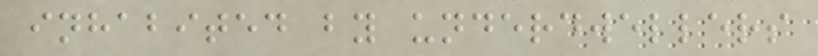inhabited by underdwellers
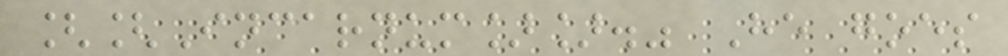[[Incarnum]]." He goes
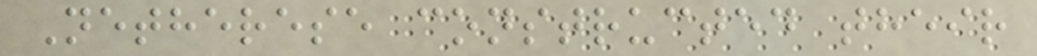Netherese constructed their
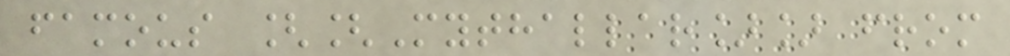famous [[Mythallar]] from
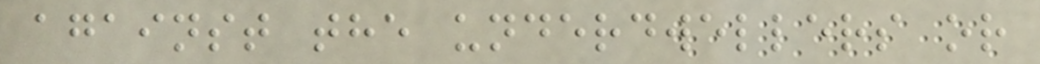against the underdwellers or
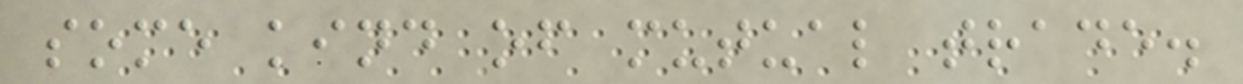some kind of mutual trade.
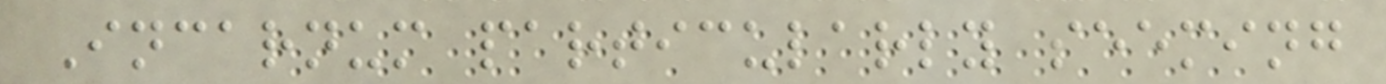Incarnum particularly seeming
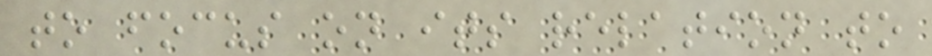to focus on its relation to
